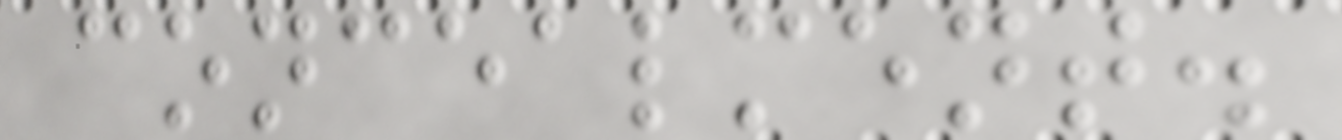concealment.
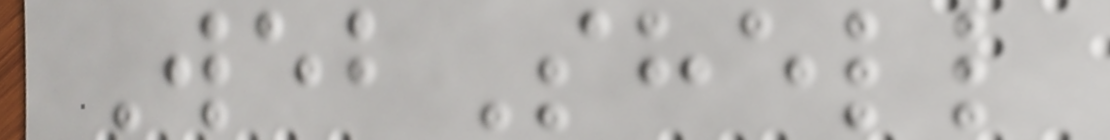WebShell
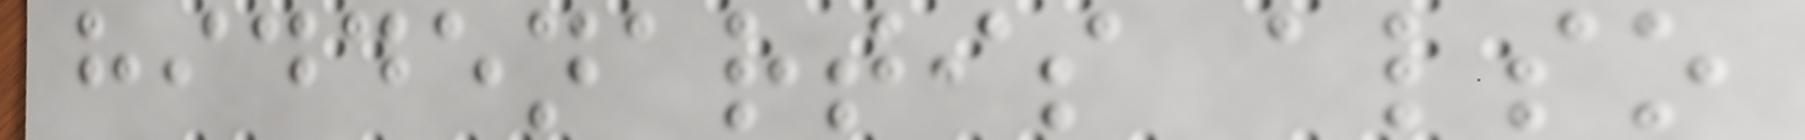hiddenartis also
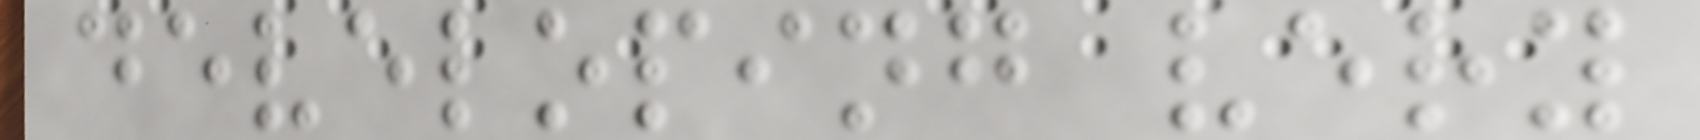developing very
